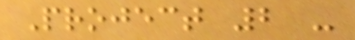Project 2 -
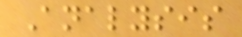Analysis
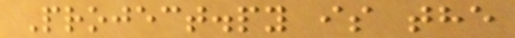Project.py is the
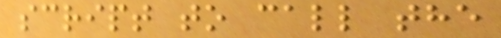script to call the
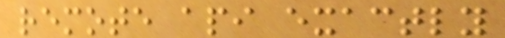remote api exactly
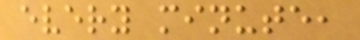every minute,
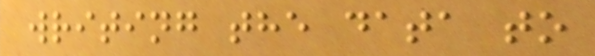writing the data to
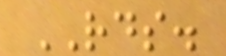RDS.
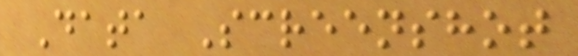Data Screenshot
